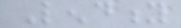Lendity
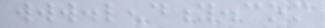www.lendity.com
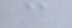@
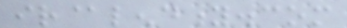ir@lendity.com
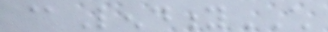@LendityCH
